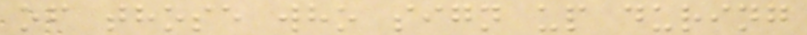of those who sign up during
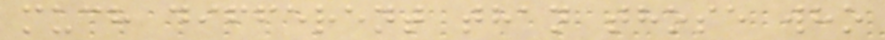much different than those who
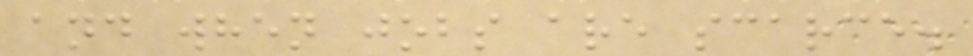and when jobs are scarce.
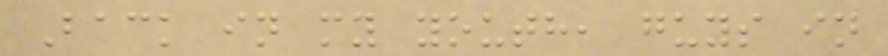Back in my youth, guys in
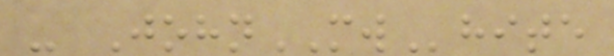- JohnMWhite
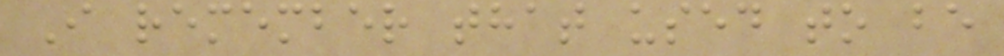I remember that used to be
